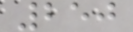250
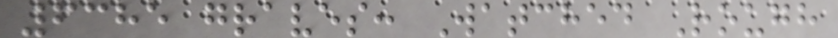6385 graves: Watched Rough
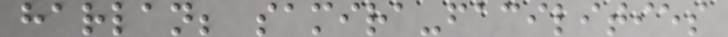harlan; samira-facilities
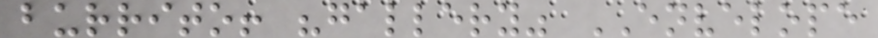burrito! "gallery" ENVELOPE
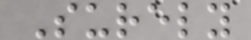Surely
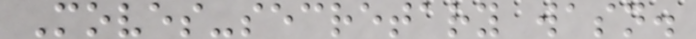Moves-secretary wasn.
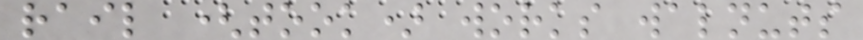rail (took) works walnuts
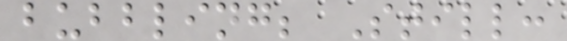bubbling; Still:
